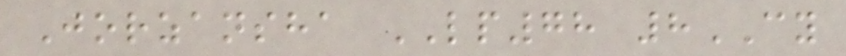Jorzansha LP78 8CY
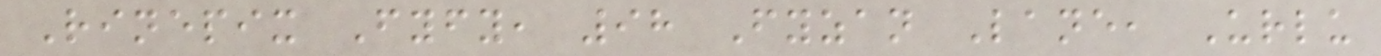Rinepix Fyfy, 98 Fyzan Lane, Urlu
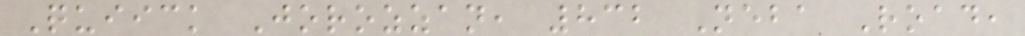Quiick Jorozzan, 832 Neba Road,
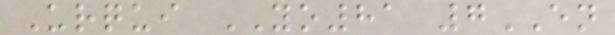Urqui YO81 7EN
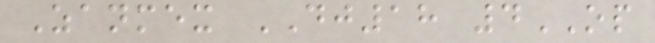Zanmex DJ18 4OP
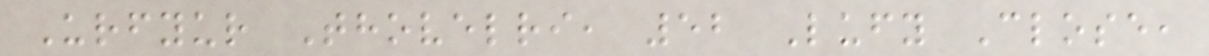Urfyur Thovelri, 52 Lufy Close,
